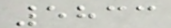5833
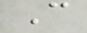C
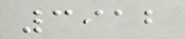3912
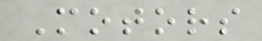Motors
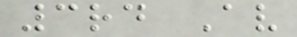3rd Av
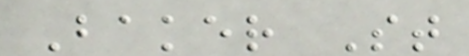Baker St
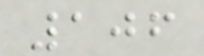106
